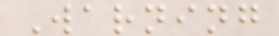Warning
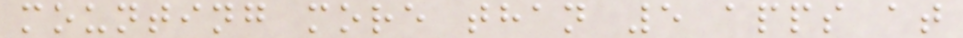mounting more than 5 apps at
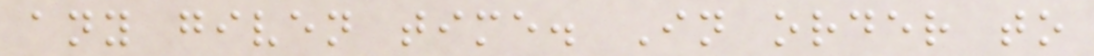any given time. In order to
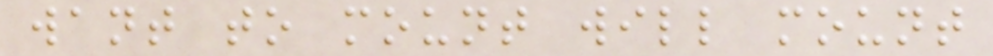want to mount will mount
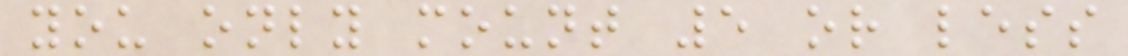you only mount 5 or less
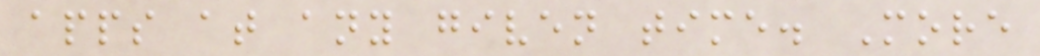apps at any given time. More
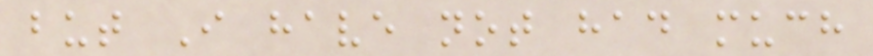but I have not had much
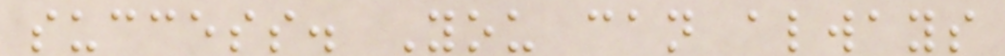success. You can always
